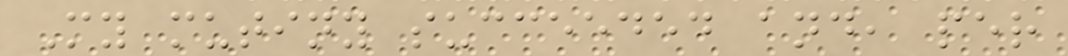My mutiny succeeded and, per
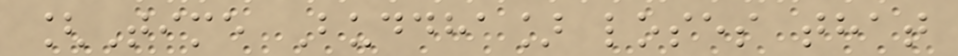[Time Buddha] loses that
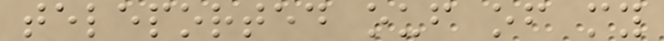teleported ouf of my
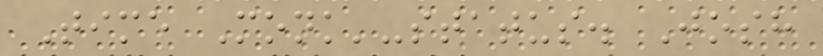Time Monk'-status. Josh
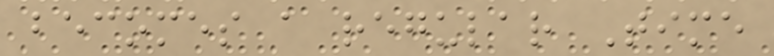becomes a regular Time
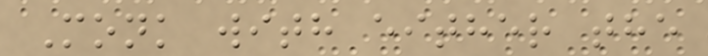Monk with either the
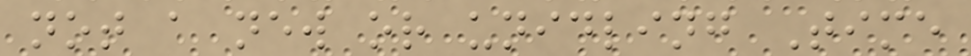not a new or unidling Time
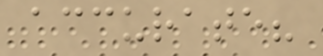accurate?
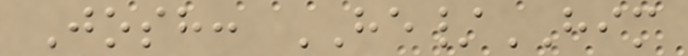Josh: HE/HIM
